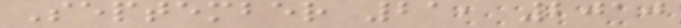September 21, 2010
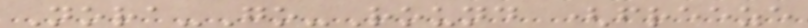Nora-Go-Round (freeze
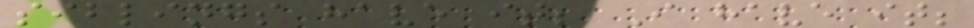siblings have it; I have it;
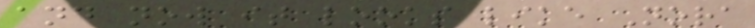and now it looks like Nora
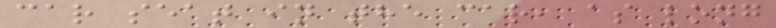car seat in the car, as long
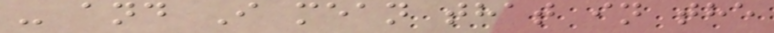- and I mean that in the
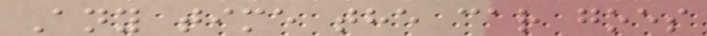Any time the car goes
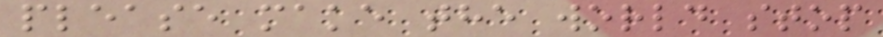please make the world stop
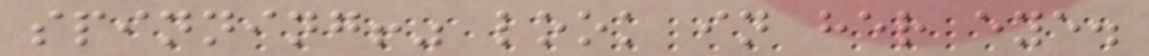spinning!" look in her eye.
